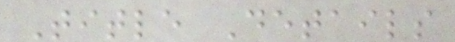Title Details
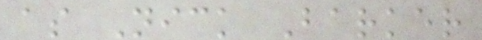as Nick Barker
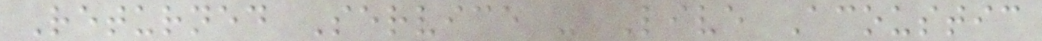Returned Service - Live Acoustic
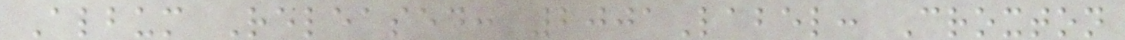Album Released: 2001Label: Croxton
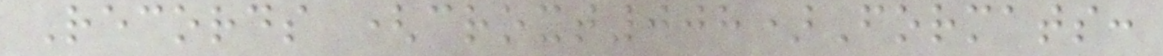Records (croxt008)Formats:
